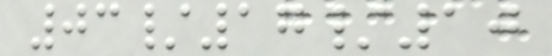03/17/10
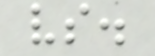vs.
